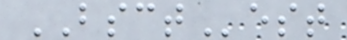BSCTest
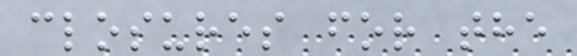closures for the
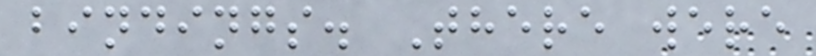bindings. There were
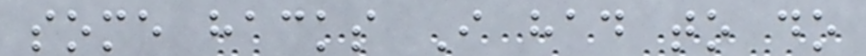some hacks I had to do
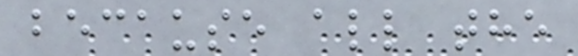because all the
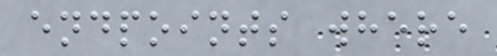endpoints where
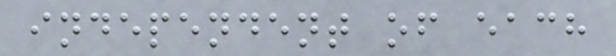independent of each
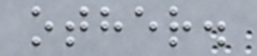other.
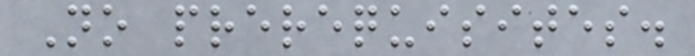No prerequisites.
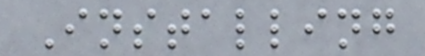Installing
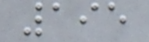195
